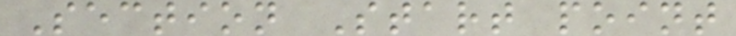Section Start point
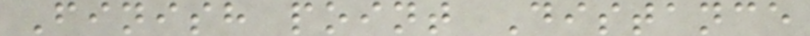Finish point Distance
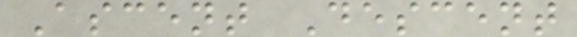Ascent Descent
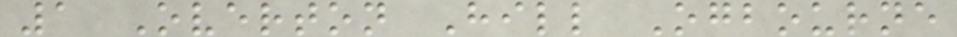1 Overton Hill Ogbourne
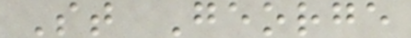St George
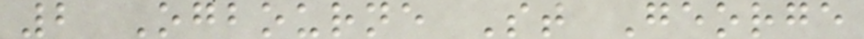2 Ogbourne St George
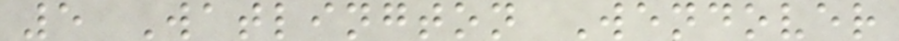5 Watlington Wendover
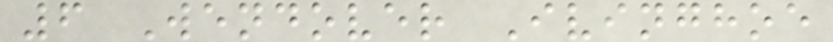6 Wendover Ivinghoe
